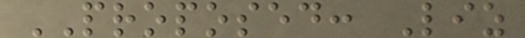PROPOSED: Liz
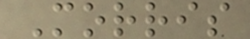Morris
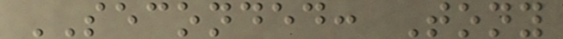SECONDED: Tony
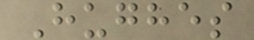Hughes
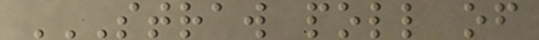STRAW POLL OF
